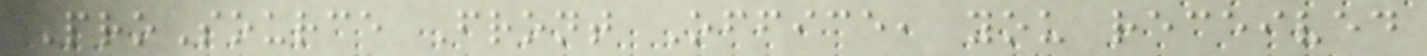ProSource Front Office, you received
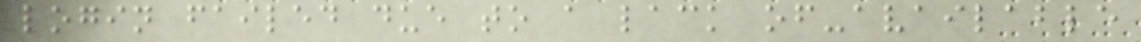login failed due to a lack of-available
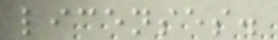licenses.
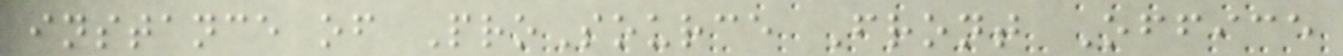instance of ProSource Front Office
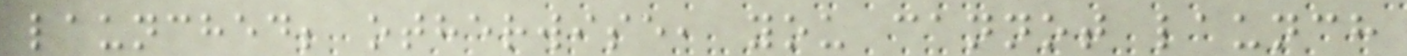launched; otherwise, you cannot launch
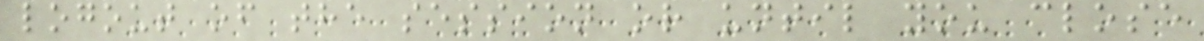logout of the session or until you close
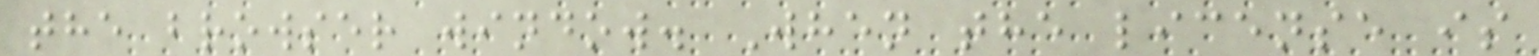the browser window. When the license is
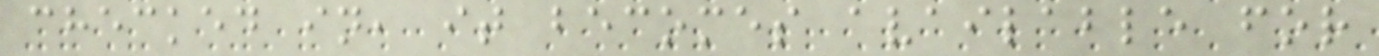checked in, it becomes available for
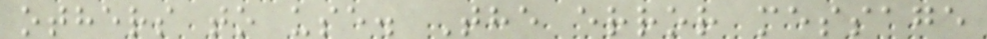others to use. The error message
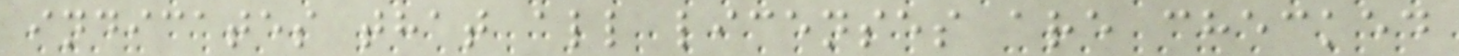indicates that all licenses are checked
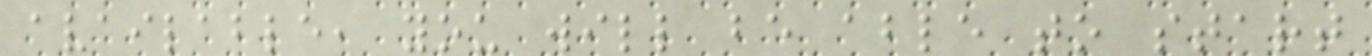available, you will be able to start
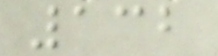132
